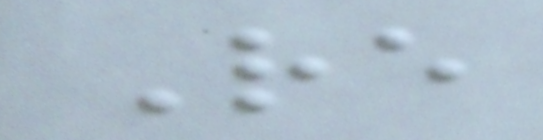Re
